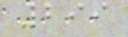299
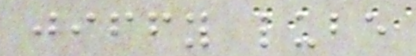jiffy lube
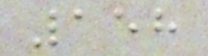158
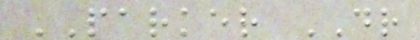PARKER DR
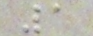1
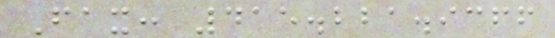Fax: 415.221.9366
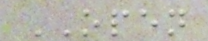OPEN
